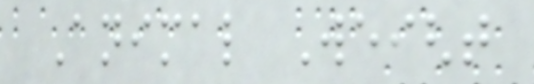Animal Weight
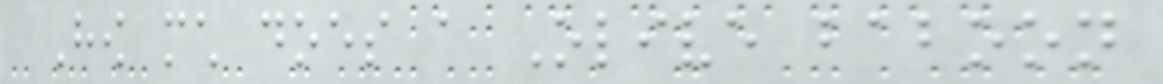How much does a Olive baboon
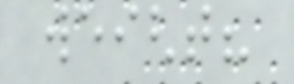weight?
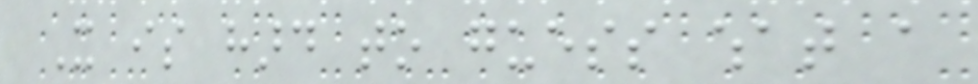It is hard to guess what a
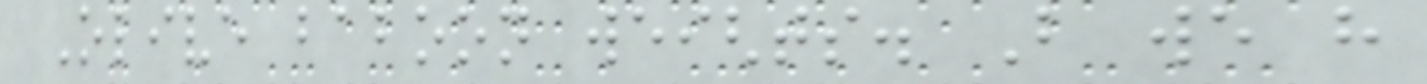Olive baboon weights. But we have
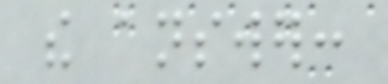the answer:
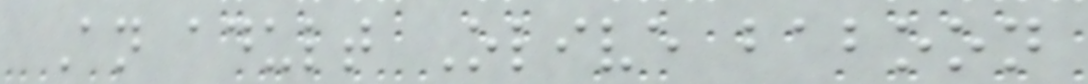An adult Olive baboon
